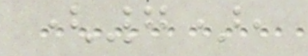(7),
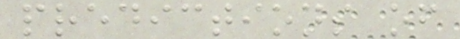predictions of
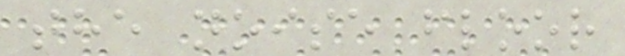the noise floor
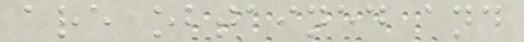are obtained and
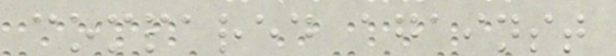compared against
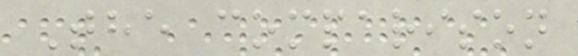The comparison
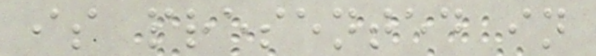is presented in
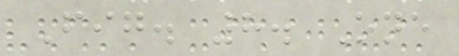Fig. 8. One
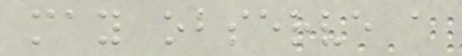may observe a
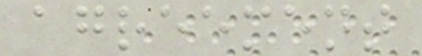agreement
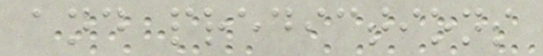and predictions
